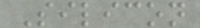Silicon
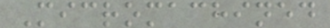Micromachined
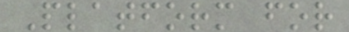Platform for
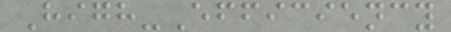High-Efficiency
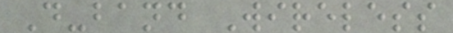D-band Wireless
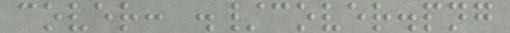cover: ./cover.png
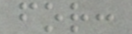for:
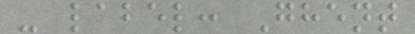- label: Ghent
